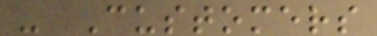- Customers
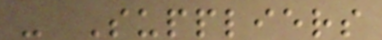- Suppliers
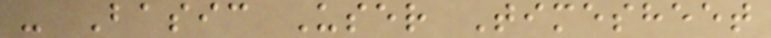- Basic User Timesheet
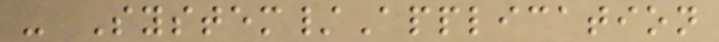- System/Application
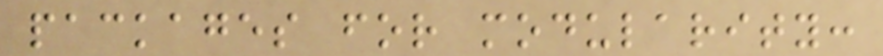packages for modularity:
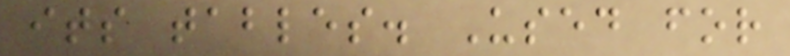its tables. Used for
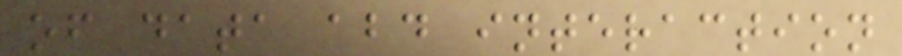of data abd interaction
